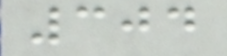304
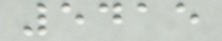5415
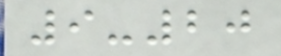9-20
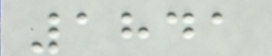1841
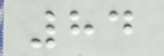84
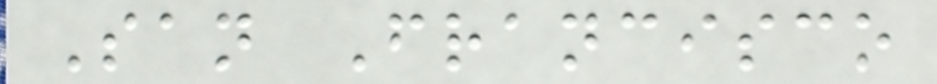San Francisco
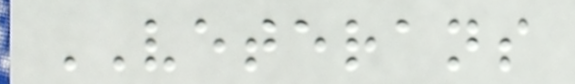VETERANS
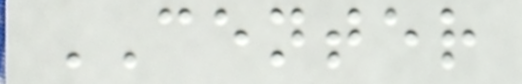CENTER
